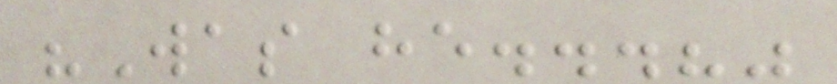"Was he...?"
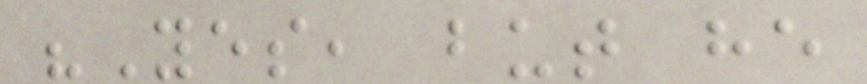"Yes, but he
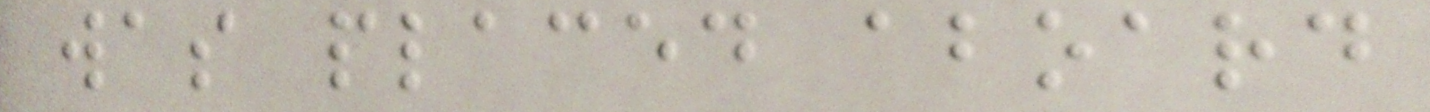was placed aboard
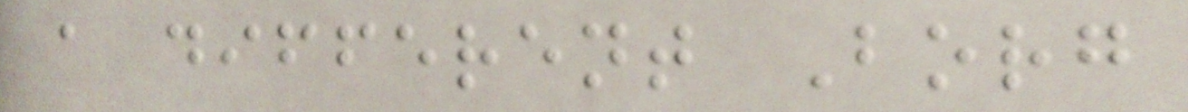a different Borg
